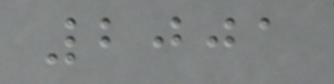2001
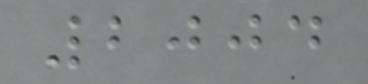2004
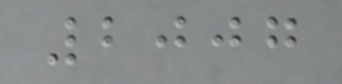2007
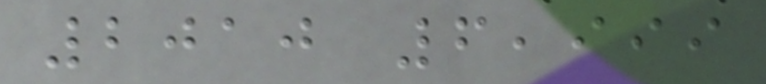2010 6,999
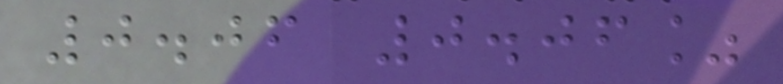0.06 0.06%
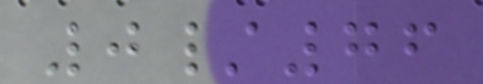0/76
